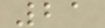21
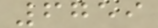6759
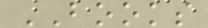BOOKS
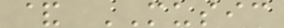& MUSIC
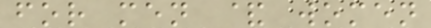for men & women
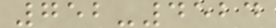752-4524
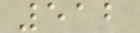512
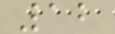12
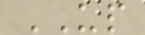UP
